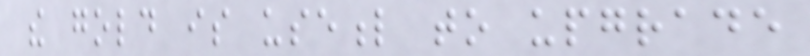the gold is useful to upgrade
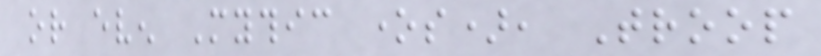or even Mythic ones), Troop
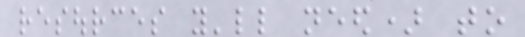resources you'll need) to
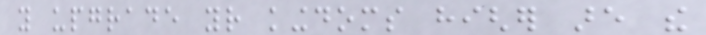you upgrade your kingdoms higher are the
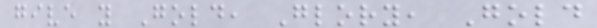give you Gold, Glory, Gold
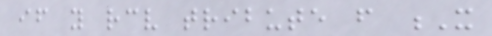if you receive tribute from X
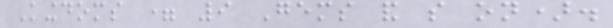Kingdoms = 9 Gems and so on).
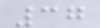37
